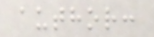author:
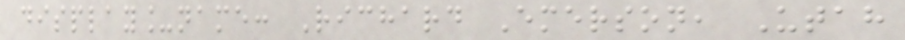display_name: Richard Emerson, Utah
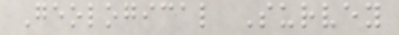Geological Survey
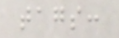tags:
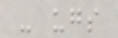- ugs
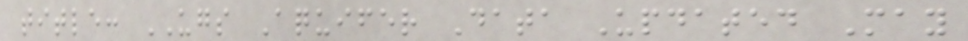title: UGS Aquifer Data Updated May
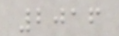2016
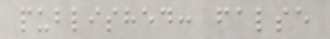published: false
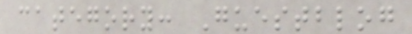category: Guestblog
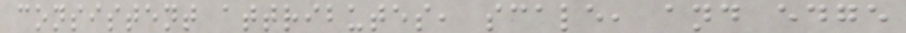consistent attributes, scale, and edge
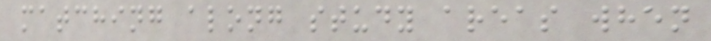matching along study areas when
